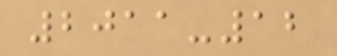2011-12
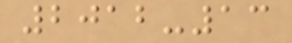2012-13
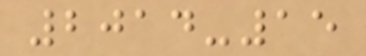2014-15
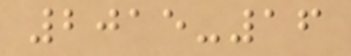2015-16
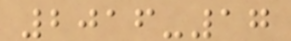2016-17
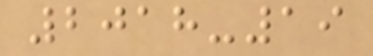2018-19
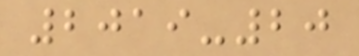2019-20
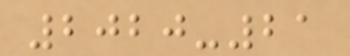2020-21
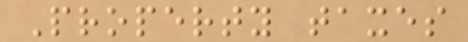Property taxes
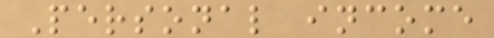Personal income
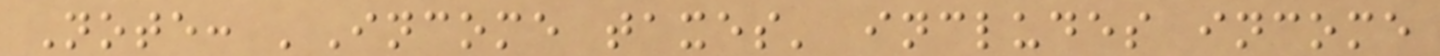Note: 'Income taxes' includes income
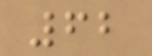62
